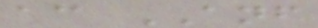ac ANF
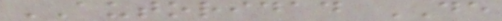AUTORIDAD DE
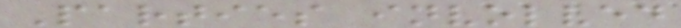Parties involved
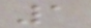1
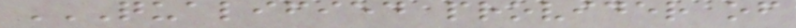QUALIFIED PROVIDER OF
